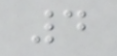4
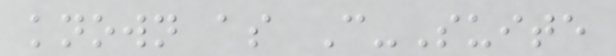known as C-Suite
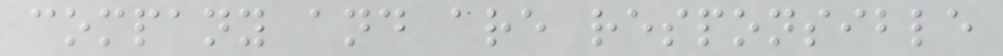company and are responsible
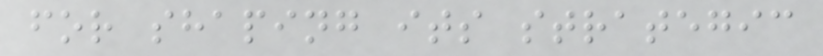for shaping its strategic
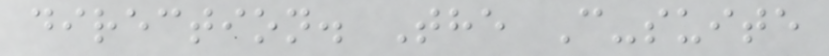direction. The C-suite
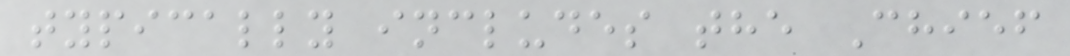typically includes the Chief
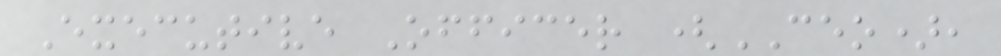Executive Officer (CEO),
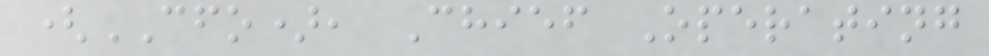(CFO), Chief Operating
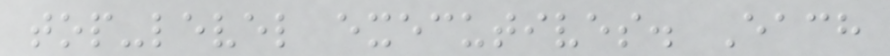top-level executives. Each
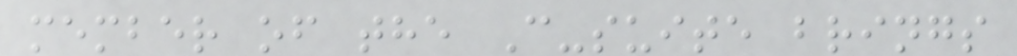member of the C-suite brings
